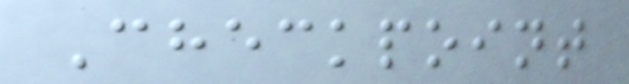Checkpoint
